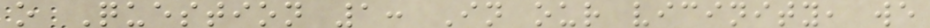o Question 1: In our vicinity, we
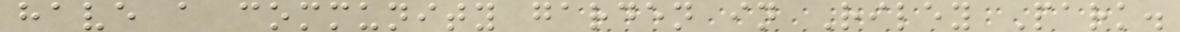have a community garden in Riley Park.
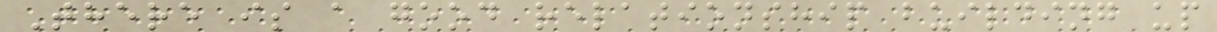There is a good relationship building up
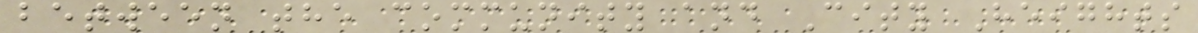between the community and City Heights
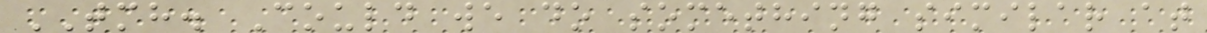TMH. Could we do something similar at
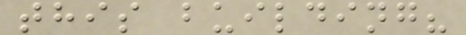this building?
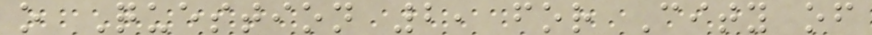o Question 2, for City of
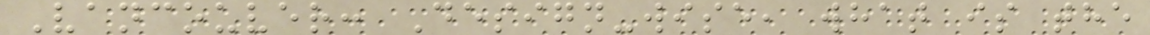Vancouver: Design-wise, what is the
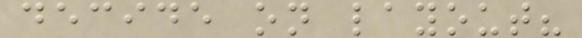decide on layout?
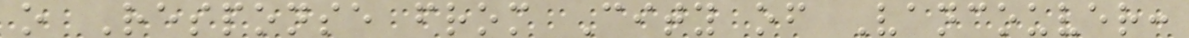o Response from City of Vancouver:
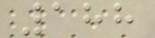188
